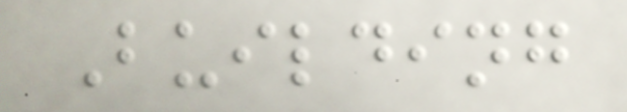Building
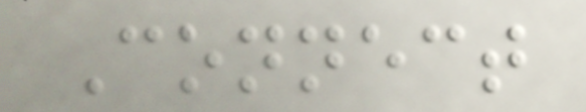Connect
